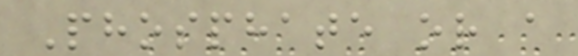Phosphate or a
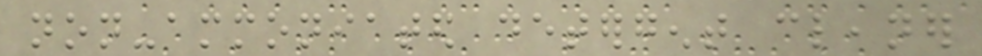non-ammoniated detergent cleaner
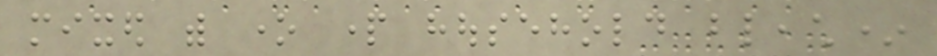mixed with one part household bleach*
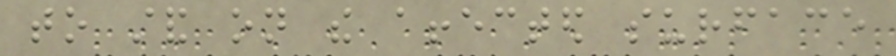to stand on the affected surface
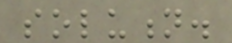solution.
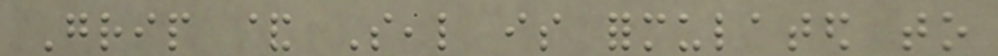Grip & Seal is formulated to
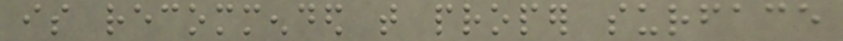is recommended that proper surface
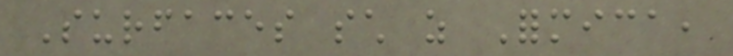Surfaces such as Formica,
